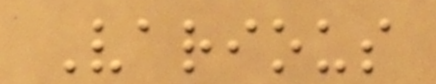Various
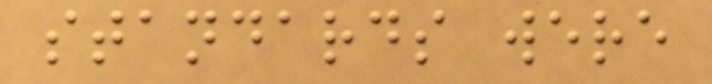standards were
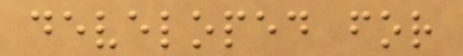developed for
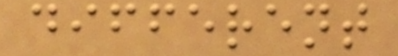different
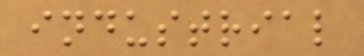industrial
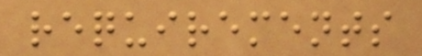requirements
